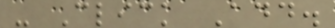- Click Add.
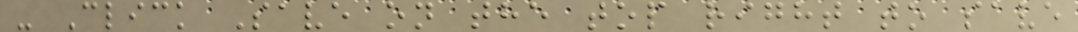- Click Save on the top right to save
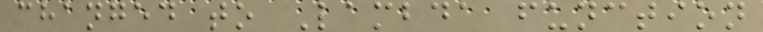changed to Lambda function
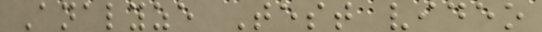Analyze Test video
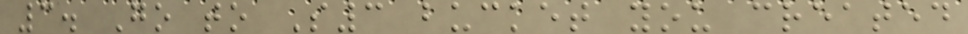3. Go to S3 bucket you created
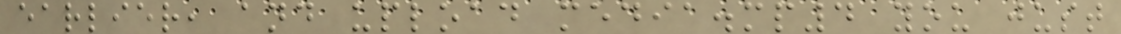earlier, and upload media.mp4 you just
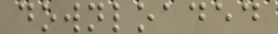downloaded
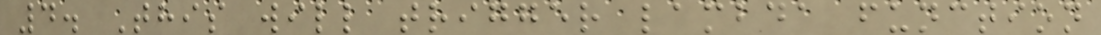4. This will trigger lambda function
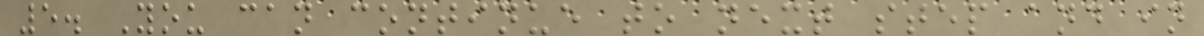5. You can continue to next step and in
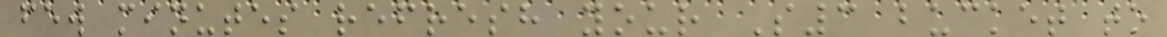few minutes refresh your S3 bucket to
